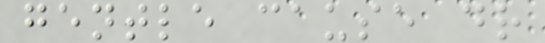gentle cause dr
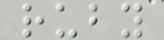ruby
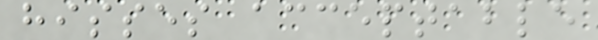hisses acceptable
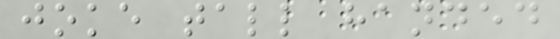joke tall handed
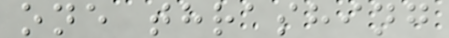one thrashing
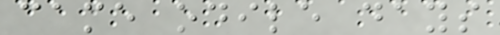came odile days
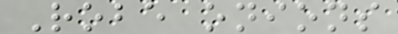Robe onions
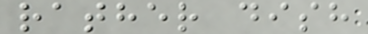rather dish
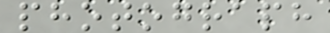photograph
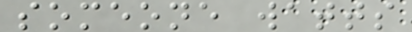someone watts
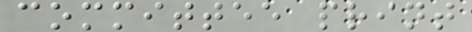committee print
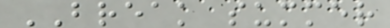BREAK summer
